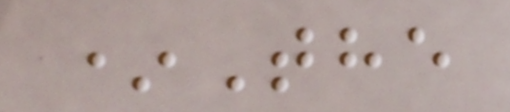*The
